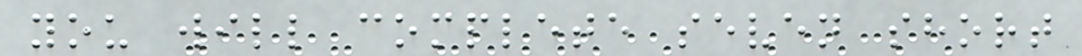you will complete seven short
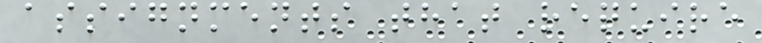assignments that require
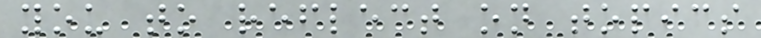you to reflect on topics
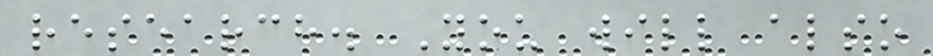research. You will also
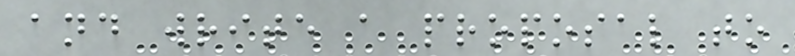and write a proposal to
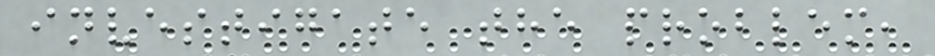investigate the problem,
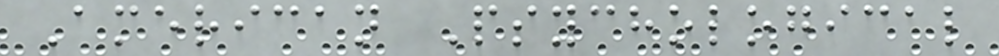American Psychological
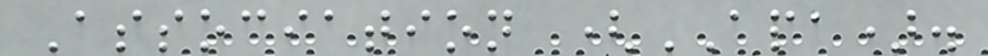Association (APA).
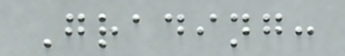Grading:
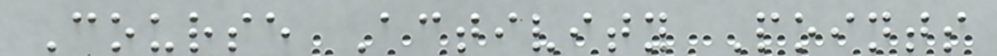Course Activity Points
